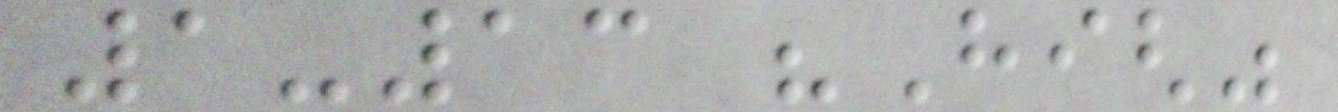1-13 "High"
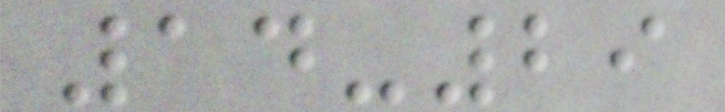14-29
